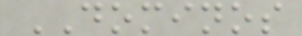DOMINOS
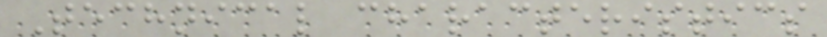Technical characteristics
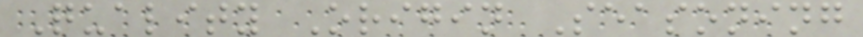Quality Origin Seasoning
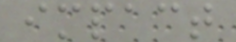impact
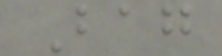Bag
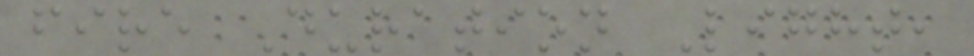fire Duration Light,
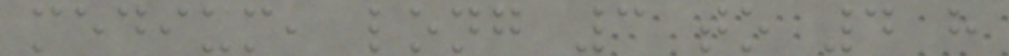medium, long 3 to 4 h
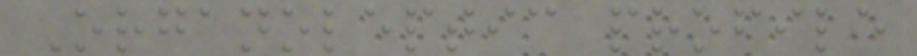Organoleptic profile
